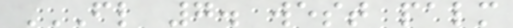FL 7. WEST PALM
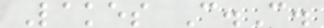Lakes C.C.
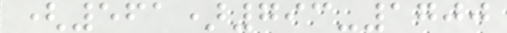(561)793-1700
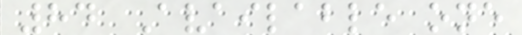84 Available one
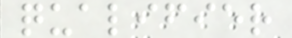qualifier
